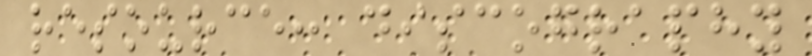resource: discography
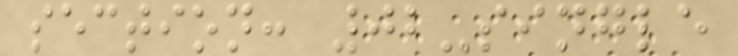section: 02-single
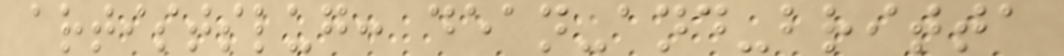artistslug: dean-and-britta
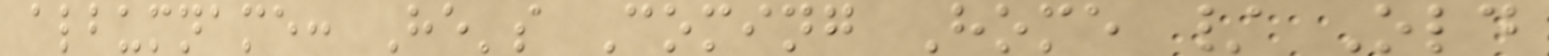albumname: He's Coming Home / Old
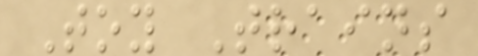Toy Trains
